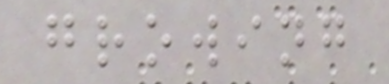growing
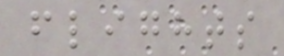flights
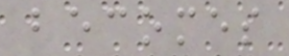becomes
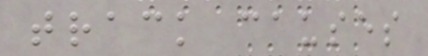track causes
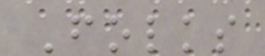Folks
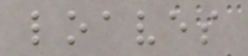loaves
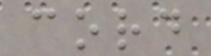cord
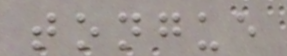tongue
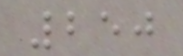250
